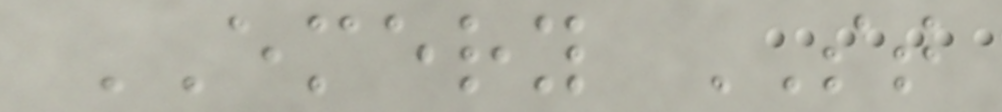EMERY ST
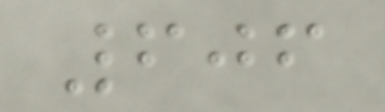606
